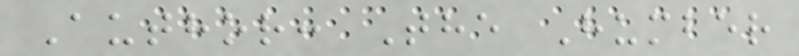Author: The Humber
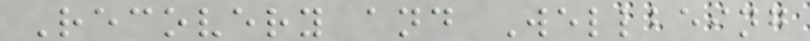Recovery and Wellbeing
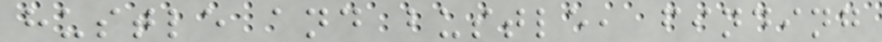hustle and bustle, finding
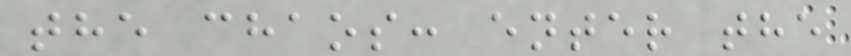the chaos: enter the
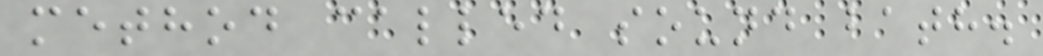method called sound bath.
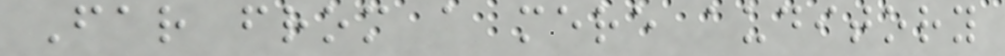Far from a mere auditory
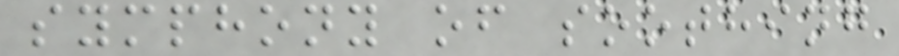symphony of soothing
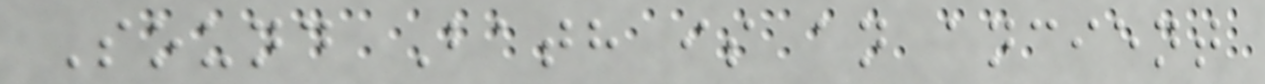Sound Bath is an ancient
